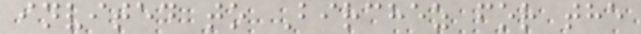invited to Birchez for the
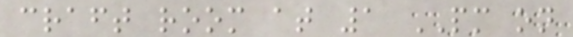craft room at 1 PM on
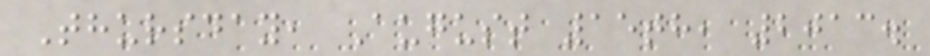Thursday, August 15th, 2013.
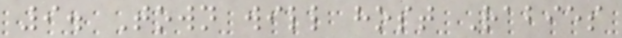9. Town will host Rabies
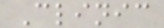Clinic
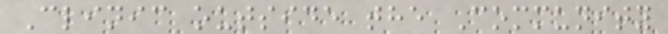Clinic outside the Community
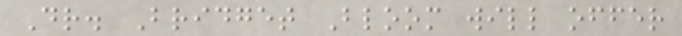Dr. Bridget Bloom will offer
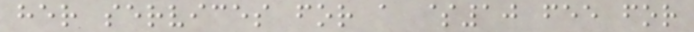her services for a $10 fee for
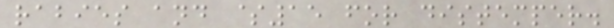rabies and $15 for distemper.
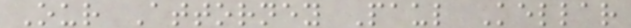Our Attorney Paul Kellar
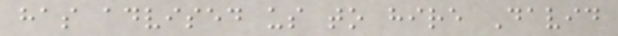has advised us to hire David
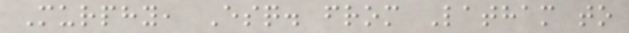Murphy, Esq. from Latham to
